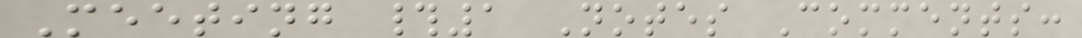Meeting #1 Notes Comments:
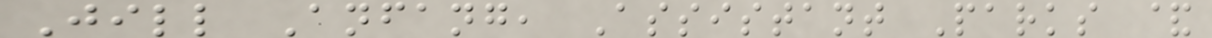Jill Anfang, Assistant Parks &
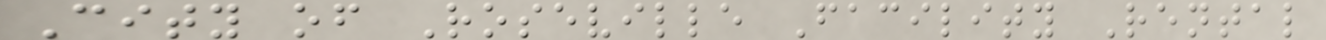City of Roseville Facility Rental
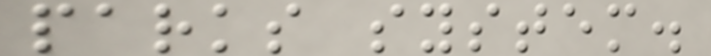parks system.
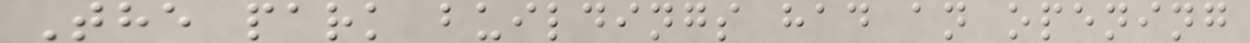The park buildings had an opening
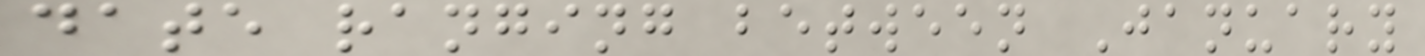date ranging between January
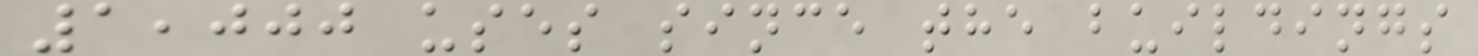1,000 uses since the buildings
